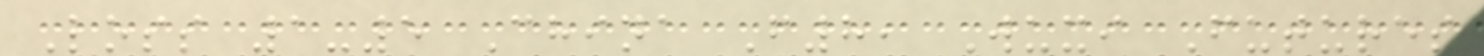Loss 1-5 China F8, Wuxi Futures
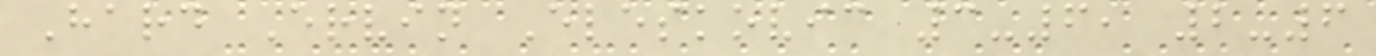Hard Ervin Eleskovic 3-6, 2-6
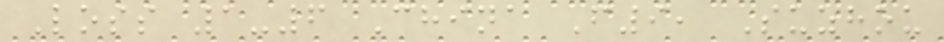Loss 1-6 China F9, Suzhou
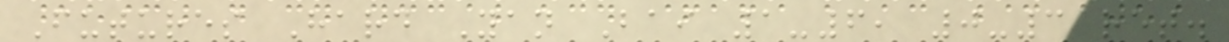Futures Hard Yan Bai 1-6, 0-3 ret.
